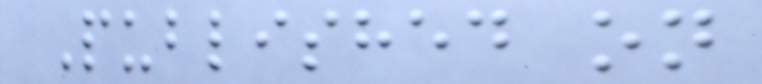Published on
